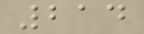214
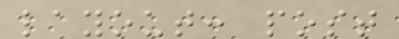layout: post
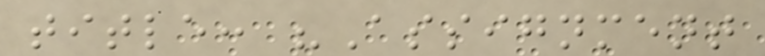title: "Assignment
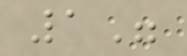1"
